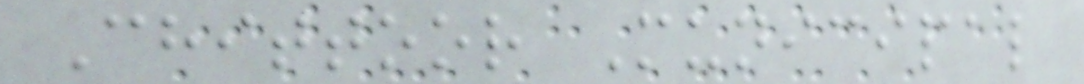Chittoor Municipal
